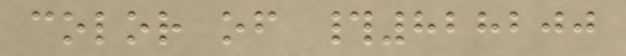color of #828200
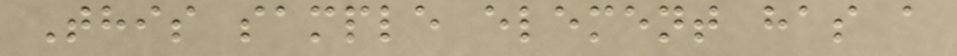This sample element has a
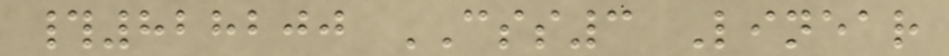#828200 CSS3 Linear
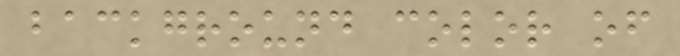background color of
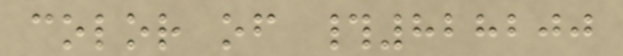color of #828200
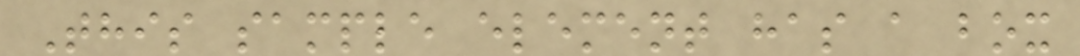This sample element has a box
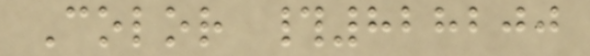Color #828200
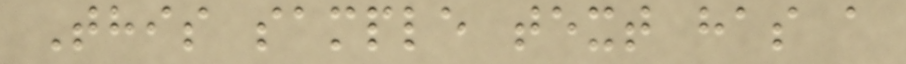This sample text has a
